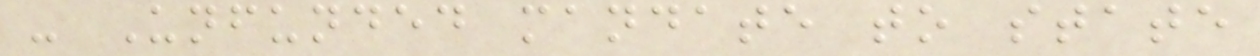- Unfunded mandate to state
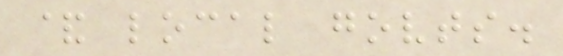& local govts.
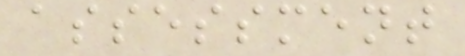assessment
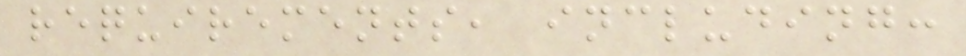requirements, including:
